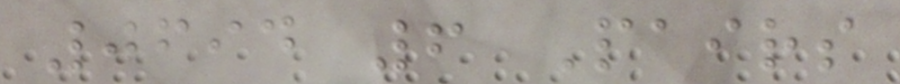0694 6 Pairs
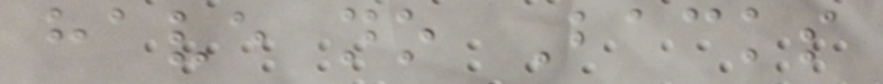have no Backs
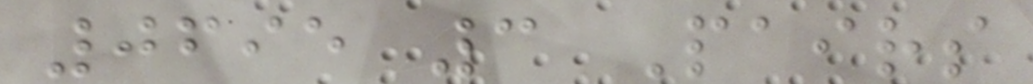0695 3 Pairs
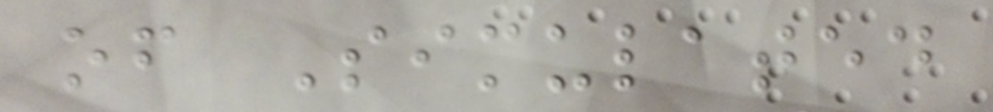of Simulated
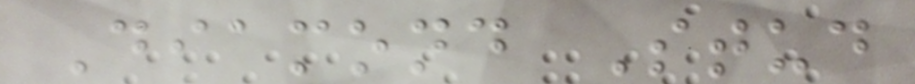Diamond Stud
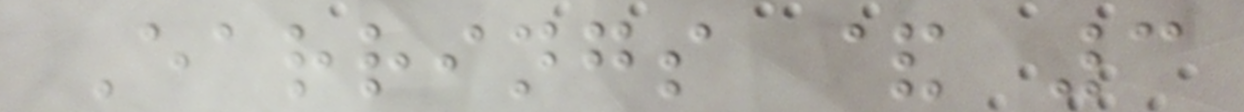Earrings & 3
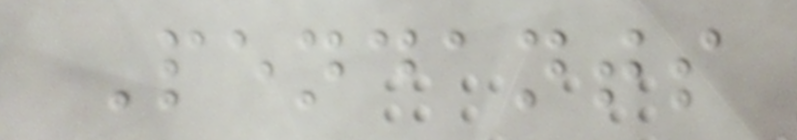Pendants
